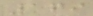169
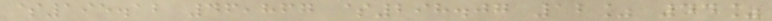$195.12 46,867 $298.07 12% 44%
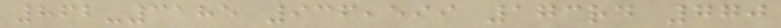862-3185 936,599 173rd 770
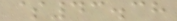$43.38
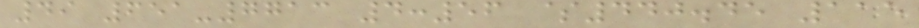49 651-7713 4:56 $440.45 115
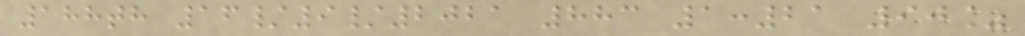188th 16/9/2021 883 1:21 90%
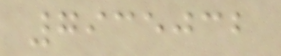7935032
